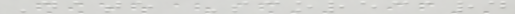Date Scorecard
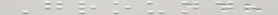Ground,
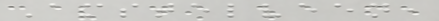Amstelveen,
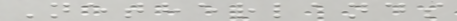Netherlands
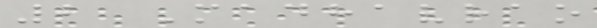2 Madhavrao
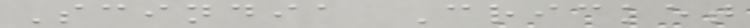Scindia Cricket
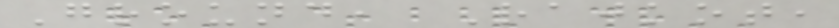Ground, Rajkot,
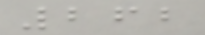262
